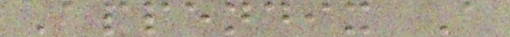Appendix A
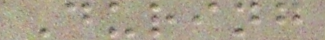During
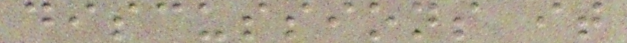discussions it
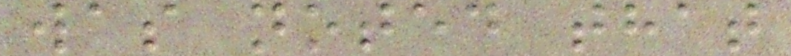was noted that
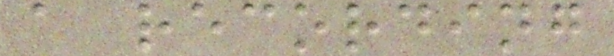a recording
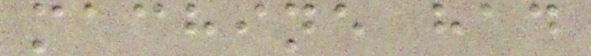machine had
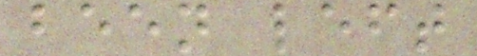been left
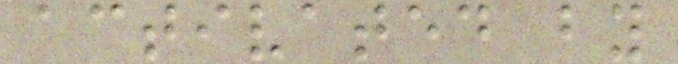activated by
